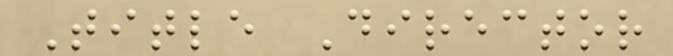Title Director
